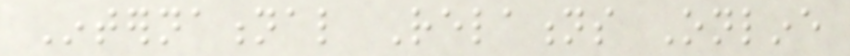International Relations Online
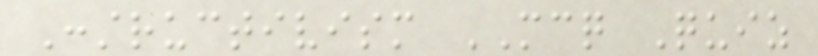Constructivism MCQ Quiz
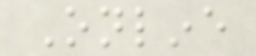Online
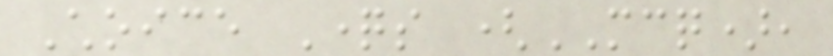Choice Questions (MCQ),
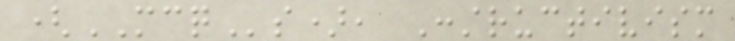(MCQs), Constructivism
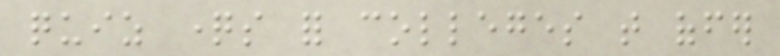quiz questions for colleges that offer
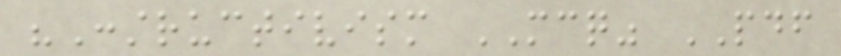"Constructivism MCQ" PDF
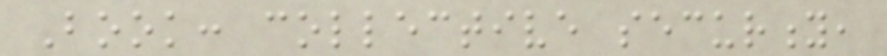Book: collective security,
